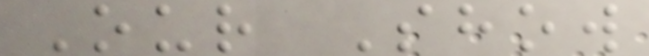Our Show
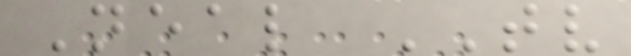Neal TV
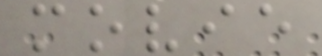movie
